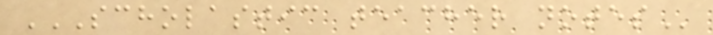SCHOLASTIC TEACHER NOTES
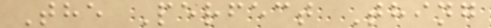The Perfect Thing
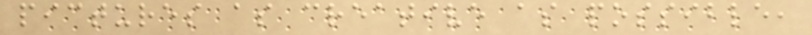pictures as creative as possible,
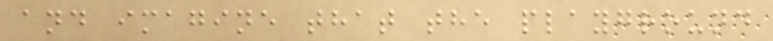and imagine that the playground
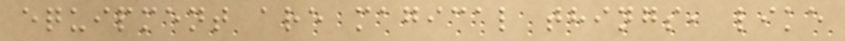equipment are magical things, like
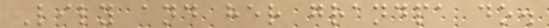Lily and her grandpa do.
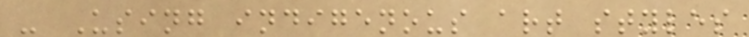- Using indigenous art styles
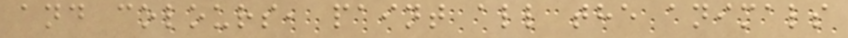and colours, paint all the animals
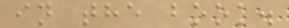in the book.
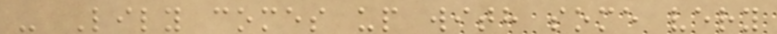- Lily comes up with some very
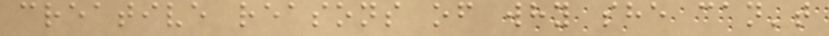creative reasons of why she can't
